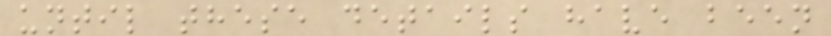until these details have been
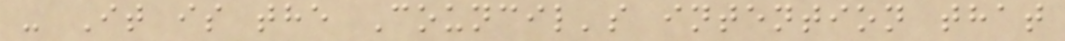- It is the Council's intention that
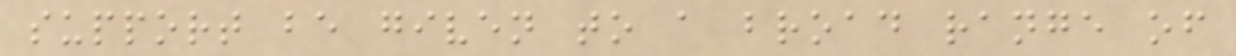support be given to a broad range of
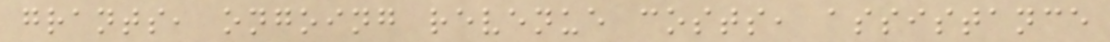grants, ongoing revenue costs, assistance
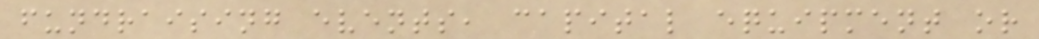fundraising events, capital equipment or
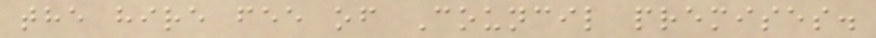the hire fee of Council premises.
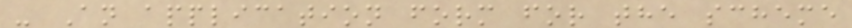- An application form for the scheme
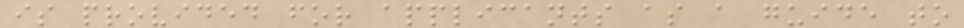is provided for applicants as a guide to
